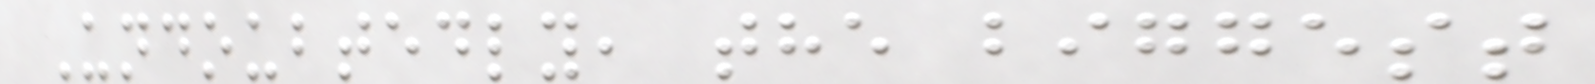Undoubtedly, the biggest
